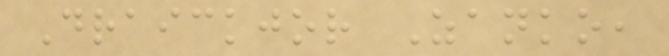Draickjor Zanko,
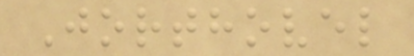Jorthovel
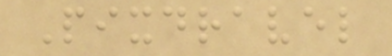Pixdravel
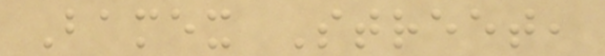Bamex Street,
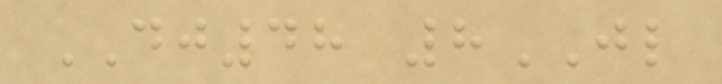DJ48 8JL
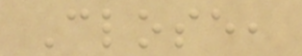Close,
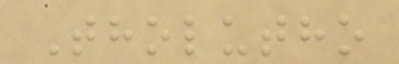Tholutho
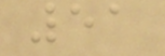51
